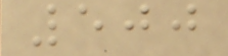500
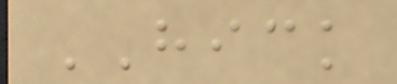HICK
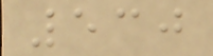530
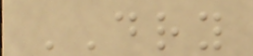DRY
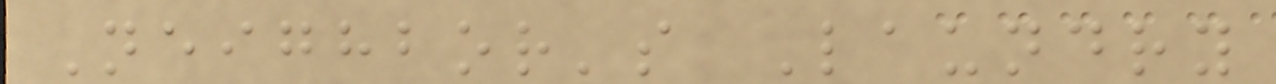Neighbor's Laundry
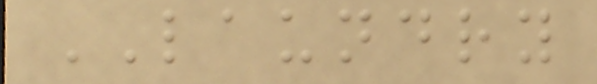LAUNDRY
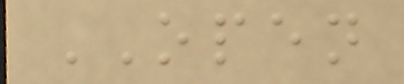OPEN
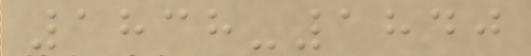1838-1840
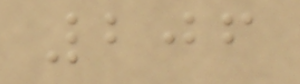206
